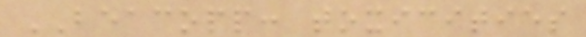BEACOPP: toxicities
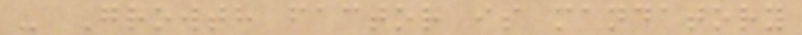- Growth factor is mandatory
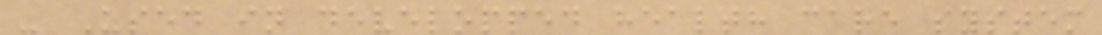- Used in developped health care system
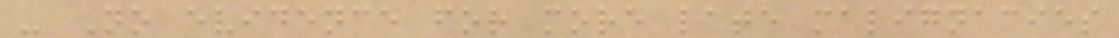- No evidence for more late malignacies
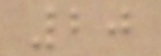20
